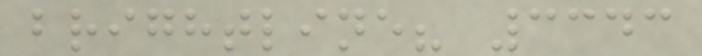brightline? 3343
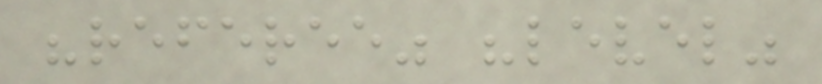"referee" "level"
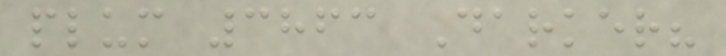plum 3863 Darker?
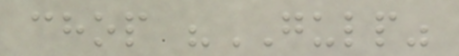chop "GULP"
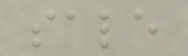sale
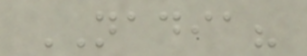NADIA?
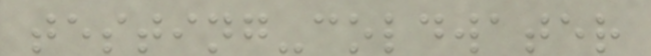testing-coldwater
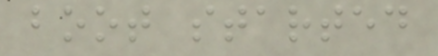boot started
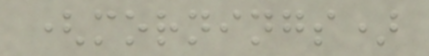(mornings)
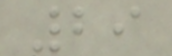29
